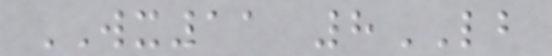WX11 8LB
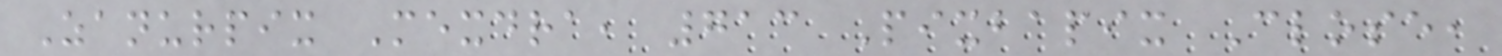Zanurpix Mexdra, 713 Pixbapix Close,
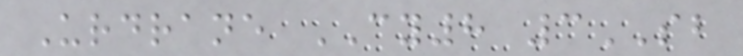Urdrane CY8 3SB
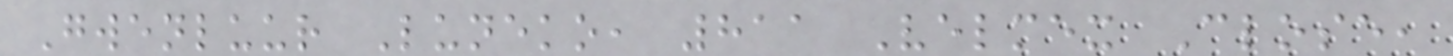Gwenluur Luneko, 811 Velmex Close,
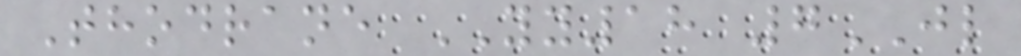Thodrane YY18 7JL
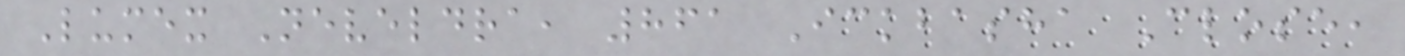Lumex Neveldra, 861 Ickbasha Close,
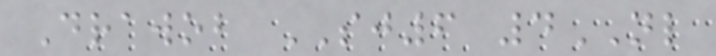Drawob SJ6 4NL
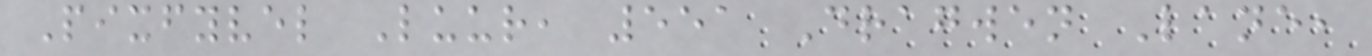Pixfyvel Luur, 551 Dragwen Lane,
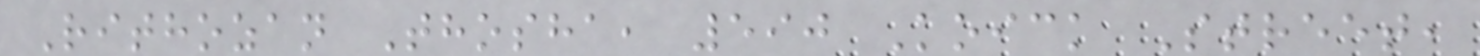Rithozan Thosha, 590 Koick Street,
